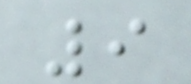9
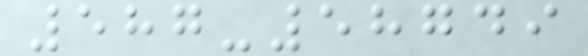587-58749
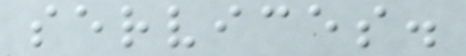services.
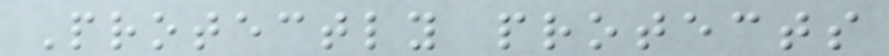Protectly protects
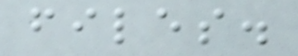files.
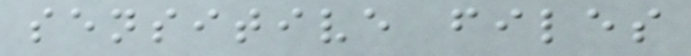sensitive files
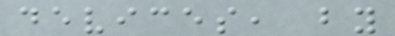devices, by
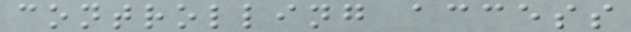controlling access
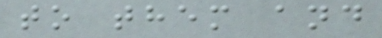to them and
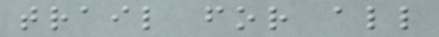trail for all
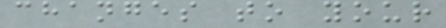changes to your
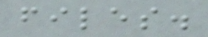files.
